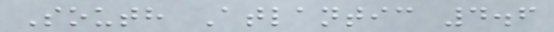South Atlantic 4.6
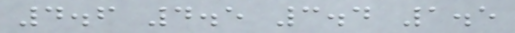4.6 4.5 3.4 1.5
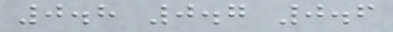0.8 0.7 0.6
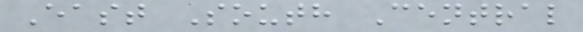East South Central
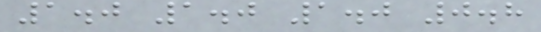1.0 1.0 1.0 0.8
